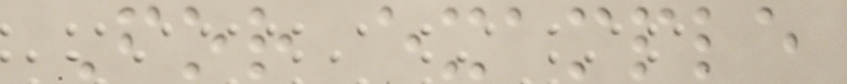For example
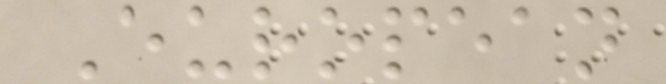European
